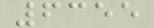6355
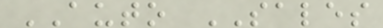AUTO SALES
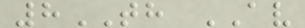8TH AV
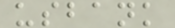usbank
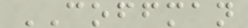COFFMAN
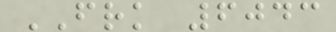FRK 6043
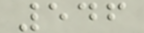546
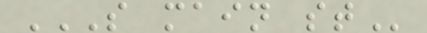S MAIN ST
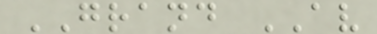GRAND AV
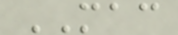MAC
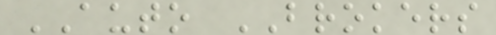AUTO BROKERS
